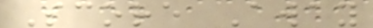Score Away
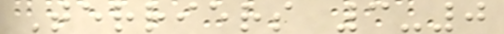Terriers 3-0
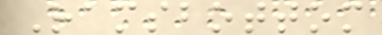Ramsbottom
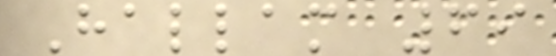Hallam 69
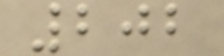202
